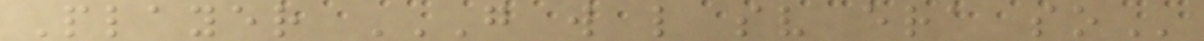Player G W L SV ERA SO
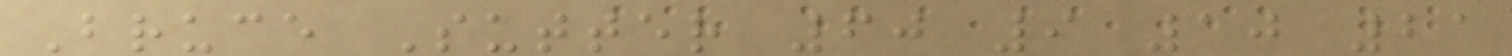Bruce Sutter 60 9 10 21
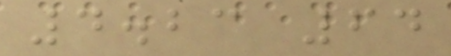4.23 64
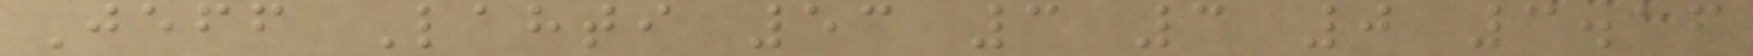Jeff Lahti 53 3 3 0 3.16
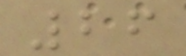26
